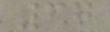67
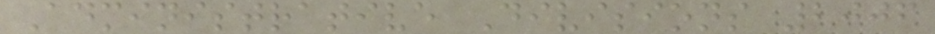Administrative Divisions 2006
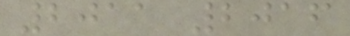2011 2016
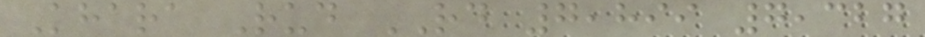Khara Rud RD 7,899 7,327
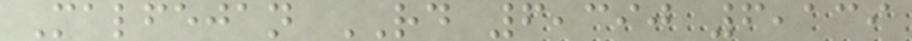Malfejan RD 6,390 6,139
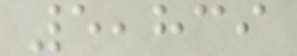5,839
